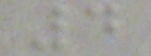4
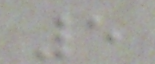5
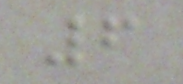6
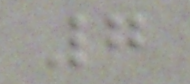7
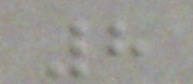8
